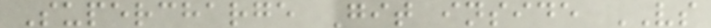Supercharge Git inside VS
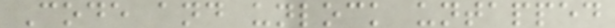Code and unlock untapped
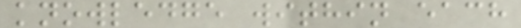knowledge within each
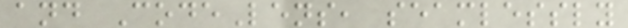and CodeLens, seamlessly
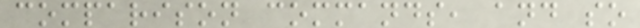comparison commands, and so
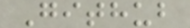Github
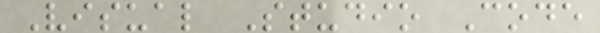Visual Studio Code
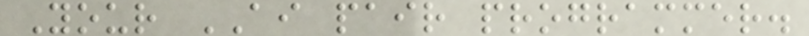Your AI pair programmer.
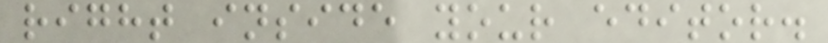right inside your editor.
